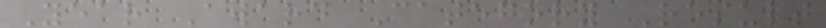Year Award Category Result
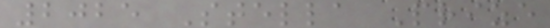2025 Stella Prize
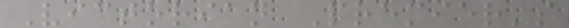Victorian Premier's
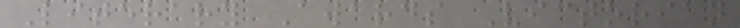Literary Awards Victorian
